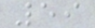59
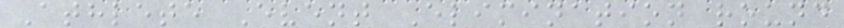Athlete Event Elimination round
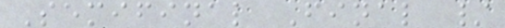Semifinal Final /
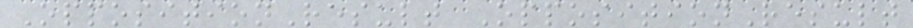OppositionResult OppositionResult
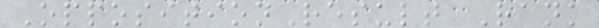OppositionResult Rank
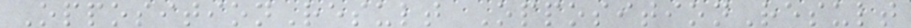OppositionResult OppositionResult
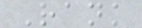Rank
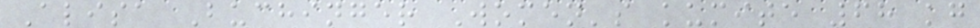Alisa Buchinger Women's kumite 68 kg
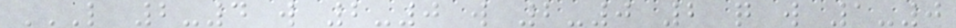L 2-4 W 2-0 W 2-0 2 Q W 1-0
